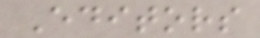Editors
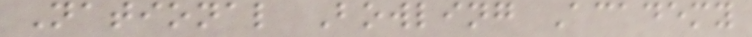National Bowling Academy
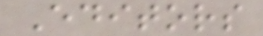Editors
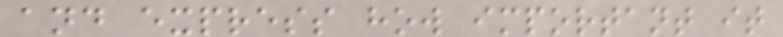and express how important it
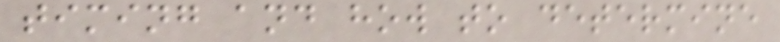timing and how to determine
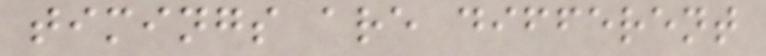timings are different
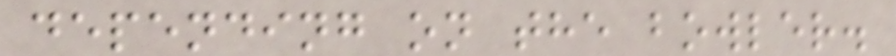depending on the bowler.
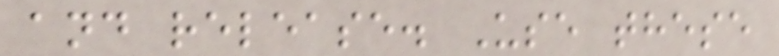and release. Use these
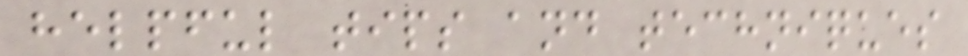helpful tips and techniques
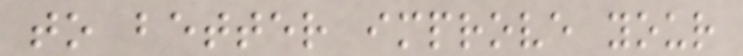to better improve your
